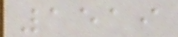1519
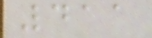411
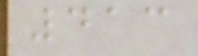413
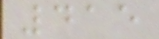415
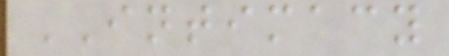INTIMACY
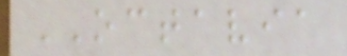OCTAVIA
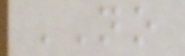NO
